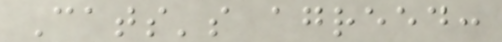Cats's agreed:
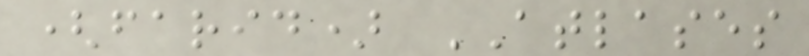(farid) ATLASES
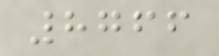8766
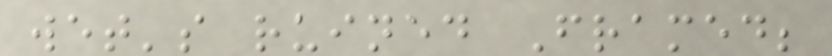wet's ruined Framed;
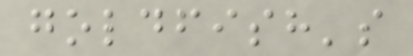goldfish's
